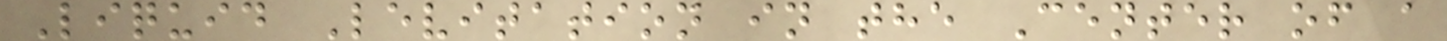Liquid Levitation in the Center of a
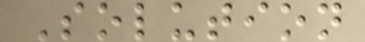Solution
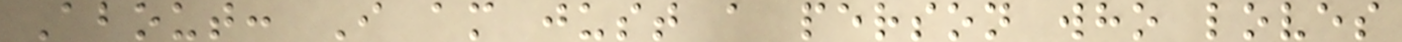About: I am just a person who loves
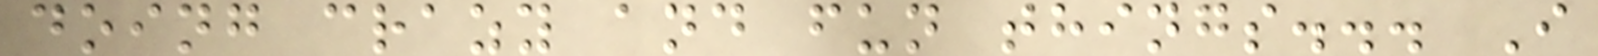doing crazy and fun things... I
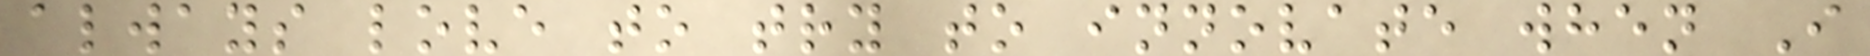always love to try to innovate when I
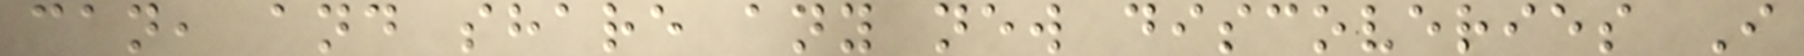can, and share any new discoveries I
